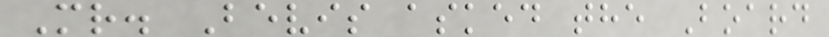Mr. Bevis asked the Board
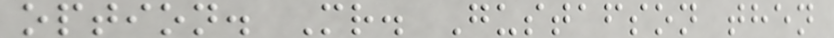option. Mr. Gustafson then
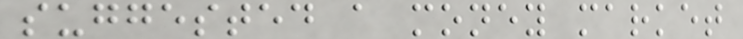suggested a money market
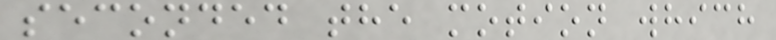seconded the motion which
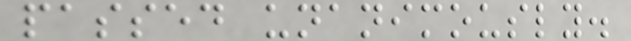passed unanimously.
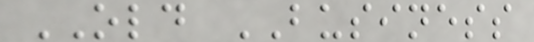OLD BUSINESS
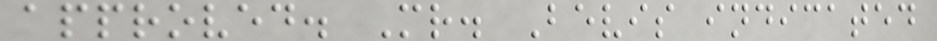approved. Mr. Bevis indicated
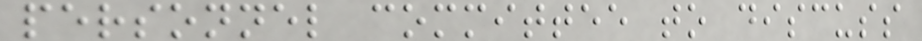personnel committee to discuss
